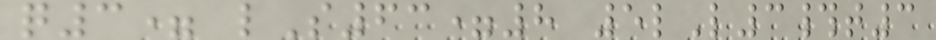q3= lS63=8 5lL3#t3
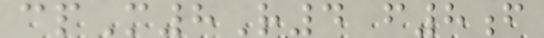cpM8R4 f8f
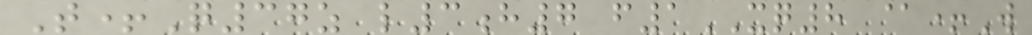T+Q37z l3h7 f1XQ8 @+W
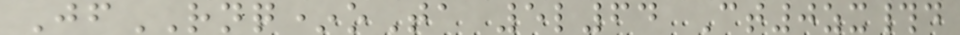JfRNQ*oTa 5l64 Ct0zx#d
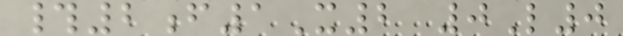#2f1X2 0L0
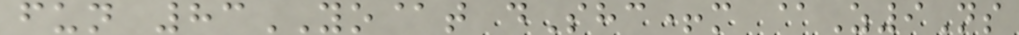fun 83YO@t dShc+m @Z9Ns
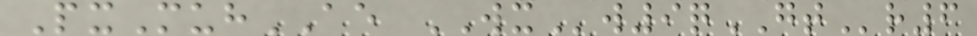PxMuhAE WXw9qGTr6
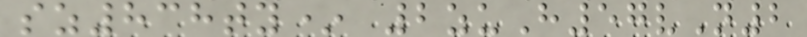sz838ty* 2zuH57vN2
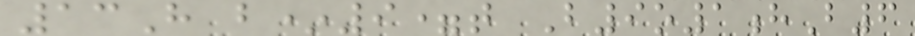13H b*9=t B9o1hB6
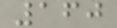160
